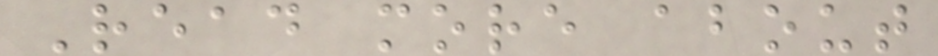Read more about
